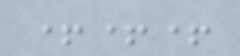+++
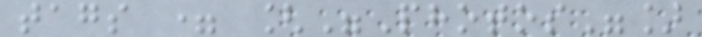tags = ["Photos"]
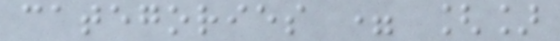categories = []
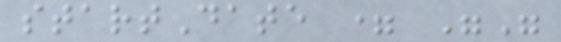startDate = ""
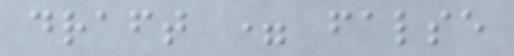draft = false
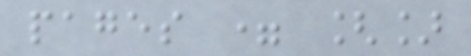pages = []
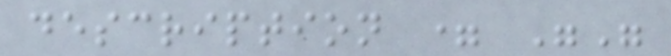description = ""
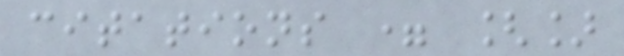citations = []
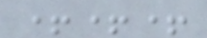+++
